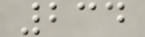234
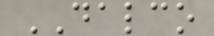DALCO
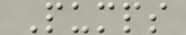Pumps
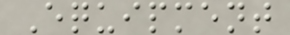Equipment
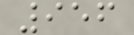956
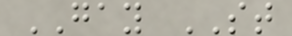GAY ST
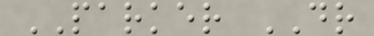PARKER DR
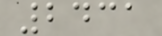2431
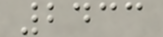2433
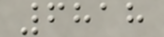6818
